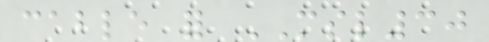cable for MSL30
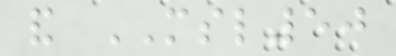and MSL50
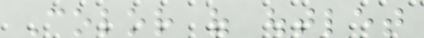Color of outlet
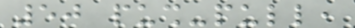50 push-pull,
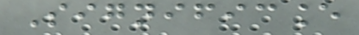Significance
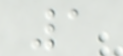1
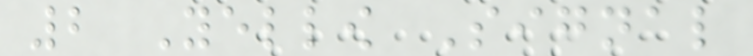2 Yellow Signal
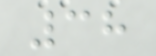38
